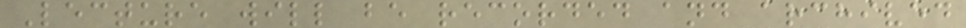Lecture will be recorded and archived
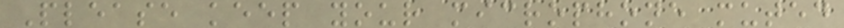Please keep your microphone muted
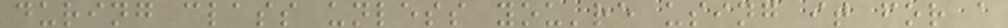during class unless you're using it for a
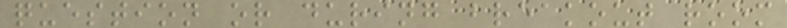question or during breakout room
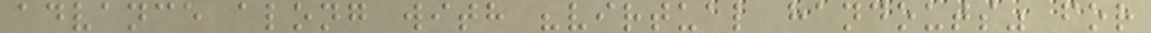advance along with "virtual handouts" for
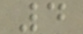4
